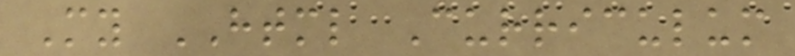My HTML Curriculum
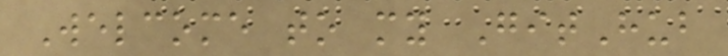Welcome to my GitHub
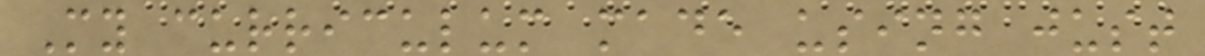My curriculum made using just
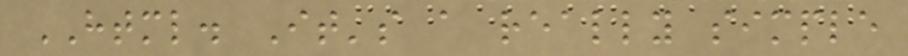HTML. It's a really simple
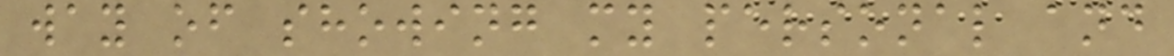way of showing my personal and
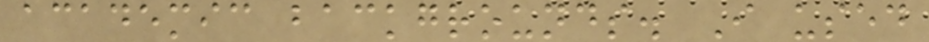academic backgrounds. I used
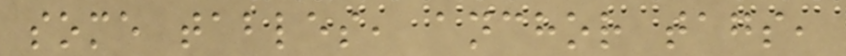some tables, anchor tags,
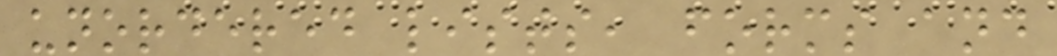unordered lists, forms and
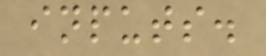inputs.
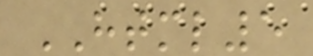HTML5
